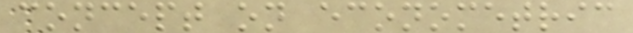concept on econometric
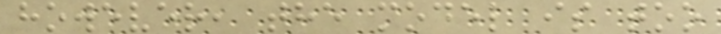however, the model is too
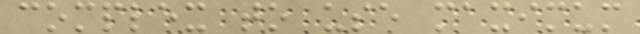complex to use maximum
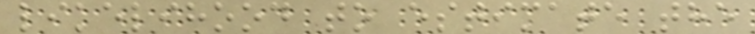likelihood to estimate the
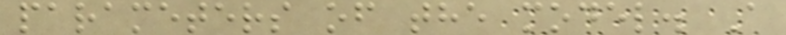parameters of the model. A
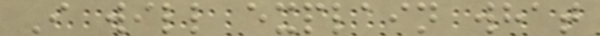I will explain what
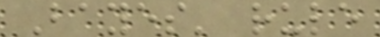Bayes' rule
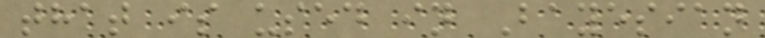that is used in Bayesian
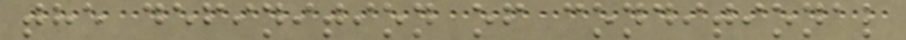the definition of conditional
